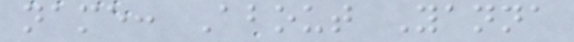name: About Yanna
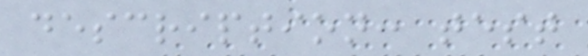description: test
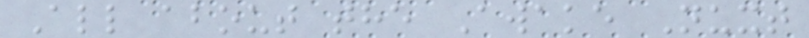All about the Awake Nuxt
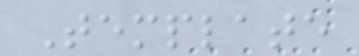Template
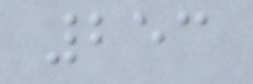253
